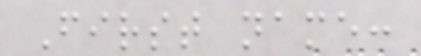First name:
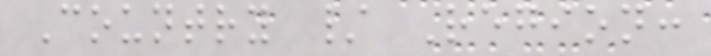Country / Region:
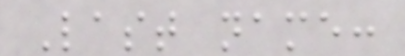Last name:
